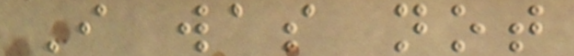I was not
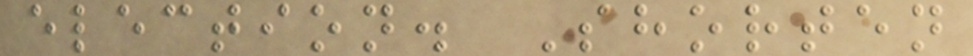election. Shorten
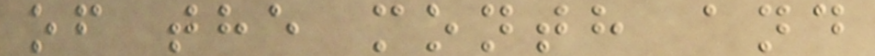of the month and
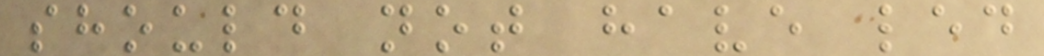should not have led
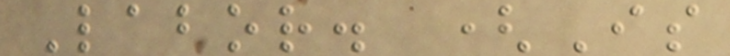Labor. (Is
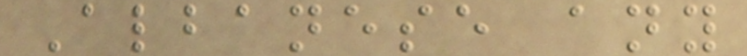Albanese any
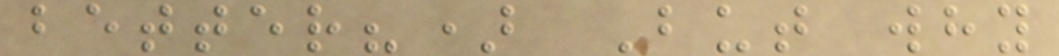better?) But why
